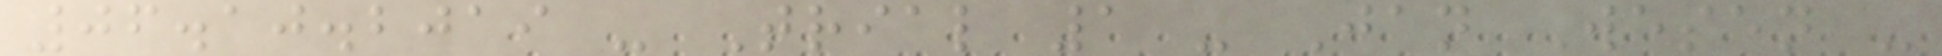06.10.2019 - Trial 1 - Jan Wesen -
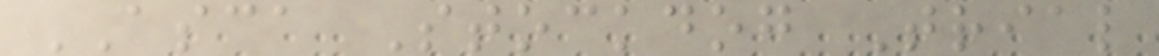ASCA Stockdog Trial
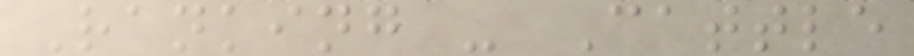Ranking - Cattle
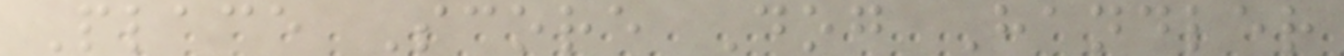Place Score Dog Handler
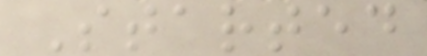Started
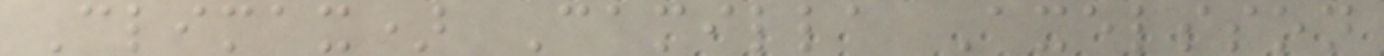Climax) Camilla Axelsson
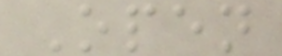Open
